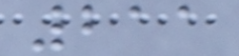211
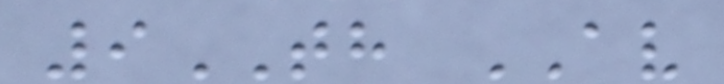9TH AV
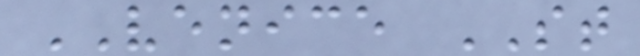VENICE ST
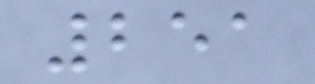251
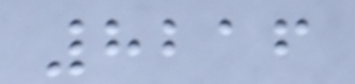8216
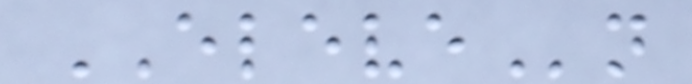ELEVEn
